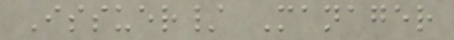Issuer/ Manager
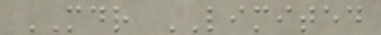MDR LIMITED
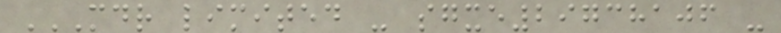MDR LIMITED - SGXE29738106 -
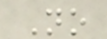No
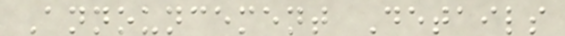Announcement Details
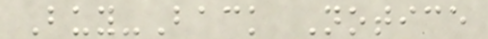Buy-Back Notice
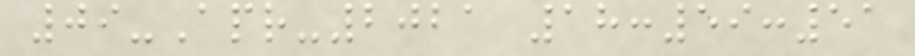09-Apr-2021 18:59:51
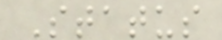Status
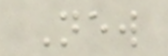New
